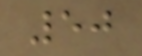50
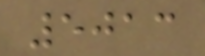5013
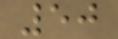50
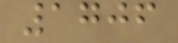1706
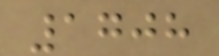1708
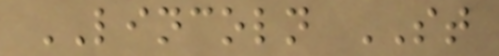LINCOLN ST
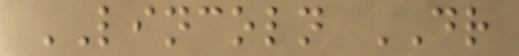LINCOLN DR
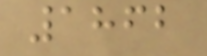1862
